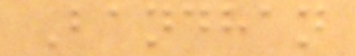Bandhan
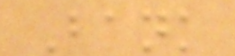Bank
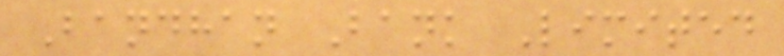Bandhan Bank Limited
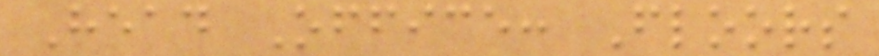Head Office: Floors
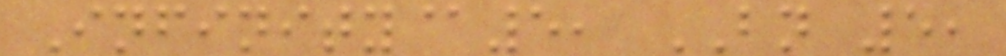Infinity@5, BN 5,
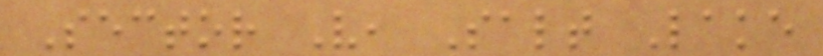Sector V, Salt Lake
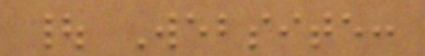| Website:
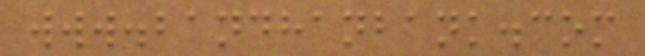www.bandhanbank.com
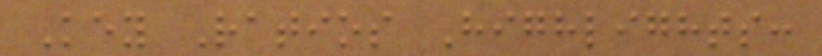Key Ratios Highlights:
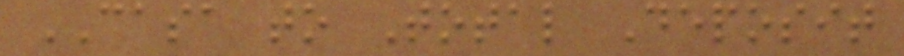CASA to Total Deposit
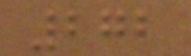272
